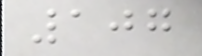107
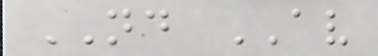ND AV
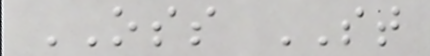OSS ST
